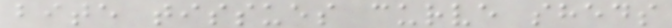bite tissues curve sheds
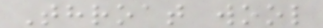Throat wool
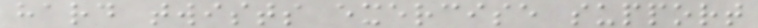hard twists exercise support
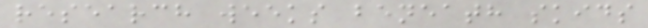research weeks beneath skids
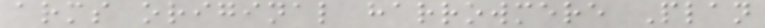arms original harrowmere Plan
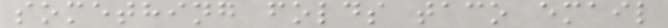something folds taco email
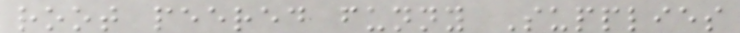root peered funny Supplies
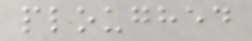ploughed
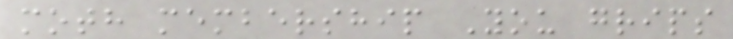moth membership You grips
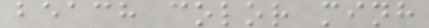beach color minh
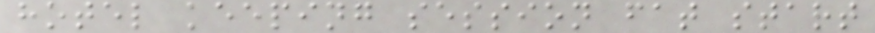hotel keeping session fat start
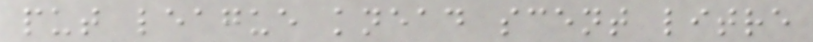put league knead scent litre
